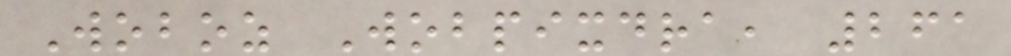Woboz Wobpixdra, 261
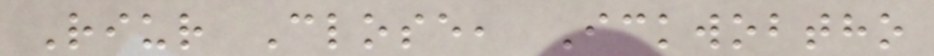Riur Close, Ickwobtho
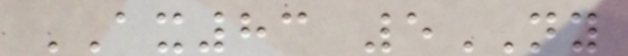AX83 5NY
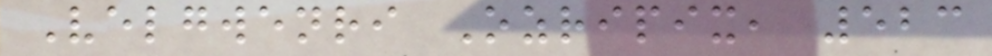Velgwenri Ozripix, 523
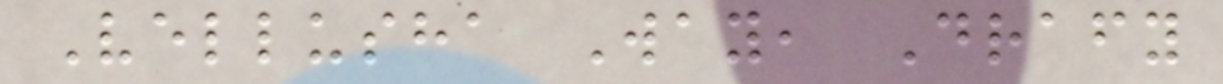Vellusha Way, Drafy
